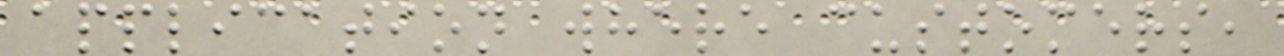application where customers,
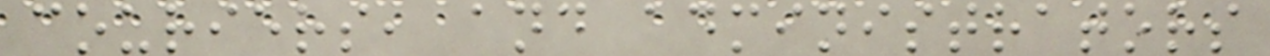couriers, and administrators
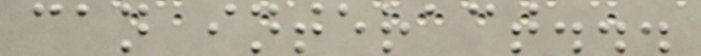can interact...
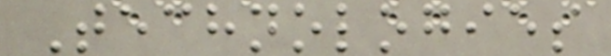Technologies
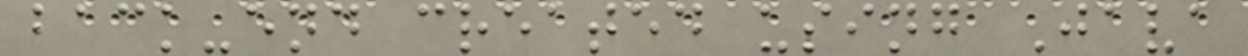back-end created using Java
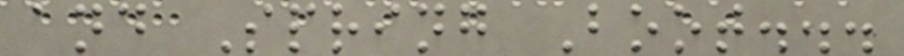and Spring Boot...
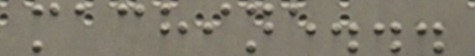machine...
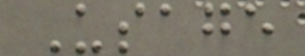Usage
